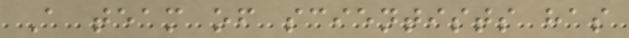A team of scientists has
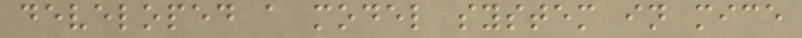developed a model system in mice
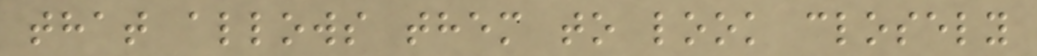that allows them to look closely
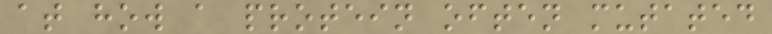at how a protein often mutated
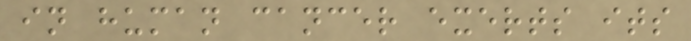in human cancer exerts its
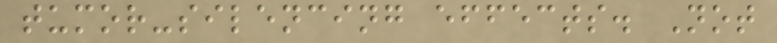tumor-silencing effects. Not
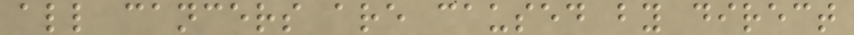all cancers are caused by direct
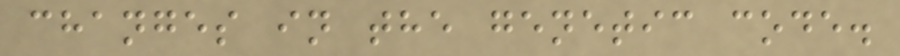changes in the genetic code.
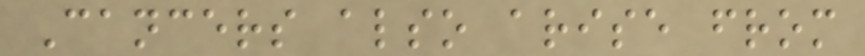Cancers also arise from
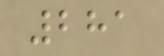281
